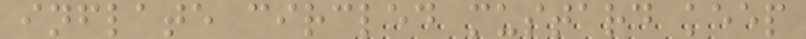inflate circled mustard keep
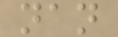nan
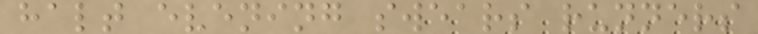halt evening swears runners
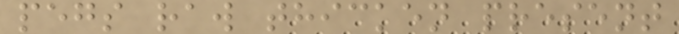pegs raw thicken present
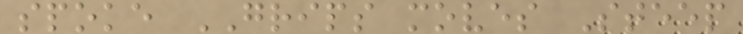spoke GRIPS moves Steep
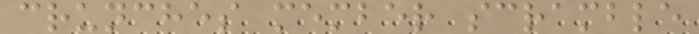crunches member scramble
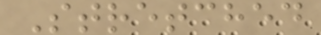Stretched
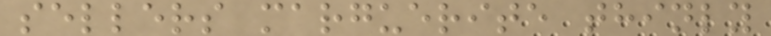sellers marguerite thinly
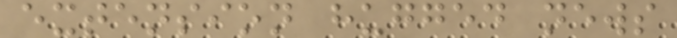extension hugged news
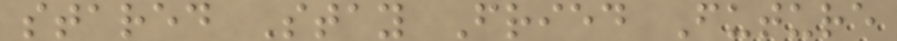stared Stay Fried Future
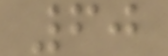60
